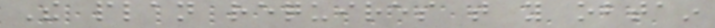The plan requires that you obtain
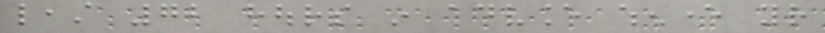least 72 hours in advance whenever your
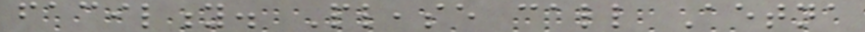facility. Please call Aetna
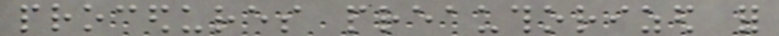procedures preauthorized for
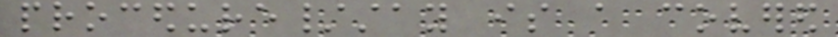procedure/stay is a covered
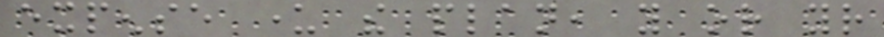expense under the plan, you or your
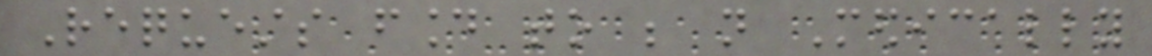Requests found to be not Medically
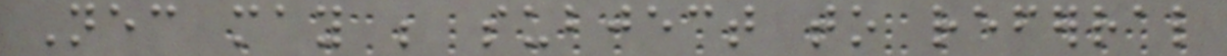Necessary may be subject to referral
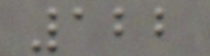122
